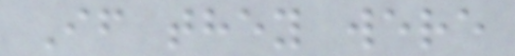If they were
